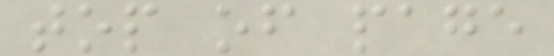top of page
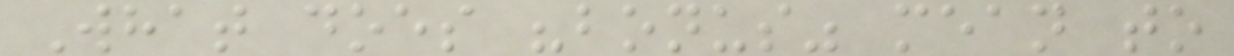What does "bonus" mean to
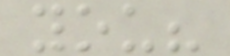you?
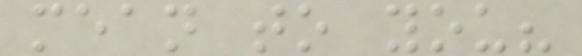mean to you?
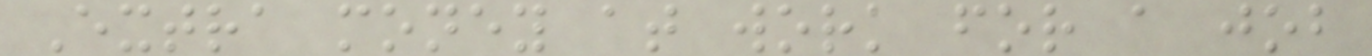Extra money at work for a job
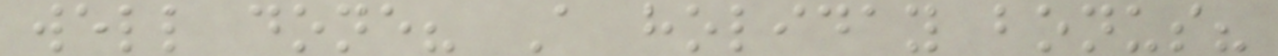well done? A holiday bonus?
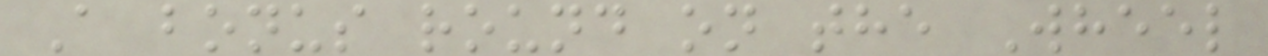A bonus round on the Wheel
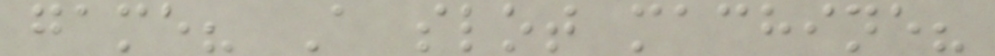game? A slot machine?
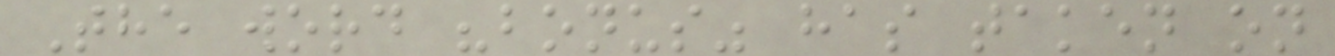The word "bonus" has taken on
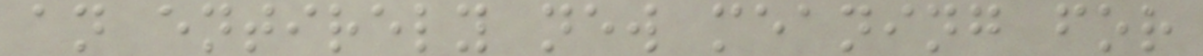an entirely new meaning for
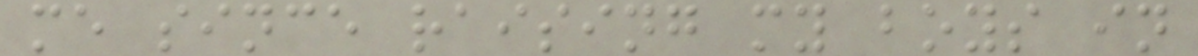me since raising my boys in
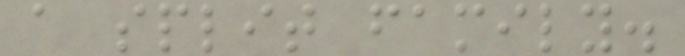a split family.
